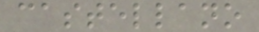castellano
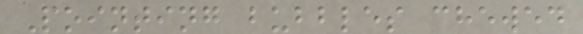Pointing bubbles chewed
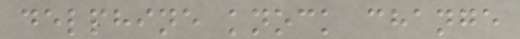delphine knock change
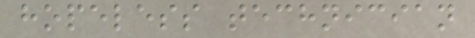hopeless technician
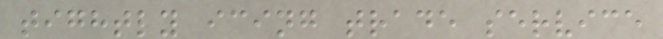tightly icing trade service
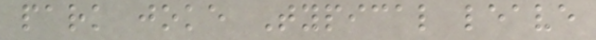park joke Typical leave
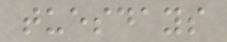tuesdays
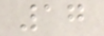17
